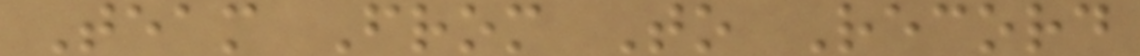Team From To Record
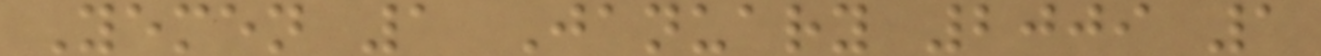Yemen 1 January 2009 1
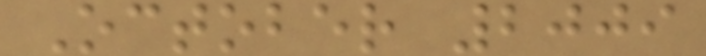October 2009
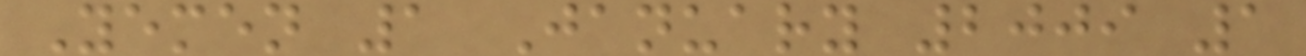Yemen 1 January 2009 1
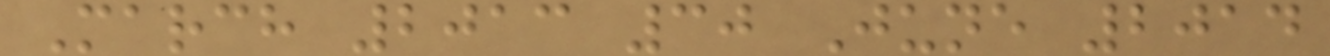March 2013 30 June 2014
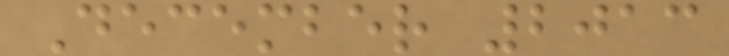December 2013
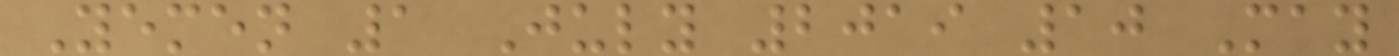Yemen 1 July 2019 10 May
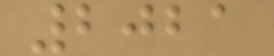2021
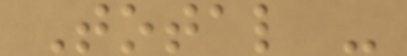Total -
